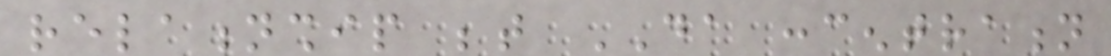relationship between DA concentration
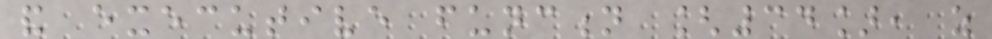and executive function [34], as
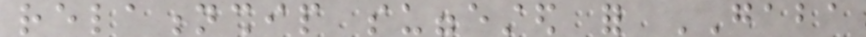relationship suggested for GABA
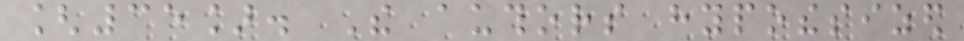[35]. The authors hypothesized
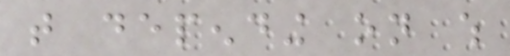that depending on which
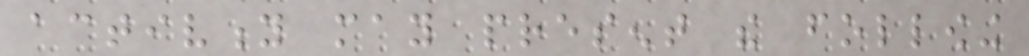activity may present the following
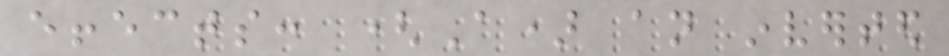effects: (A) an inverted
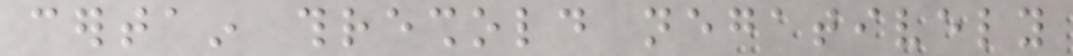certain threshold negatively
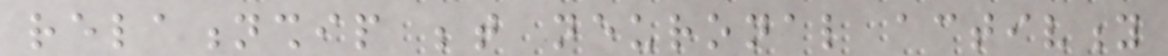relationship between neuronal activity
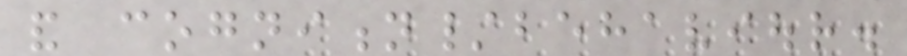and cognition/behaviour.
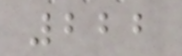222
